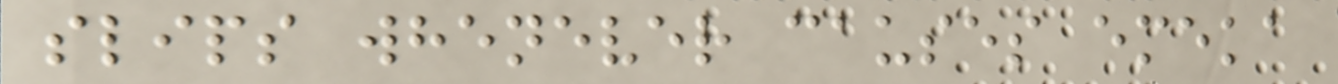slips whenever causes emeka
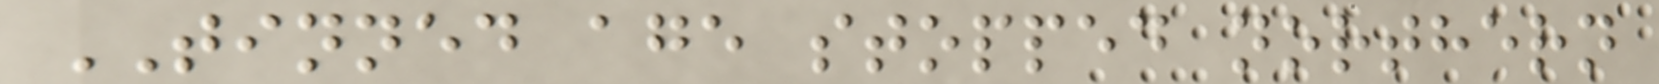TINNED age stopped northern
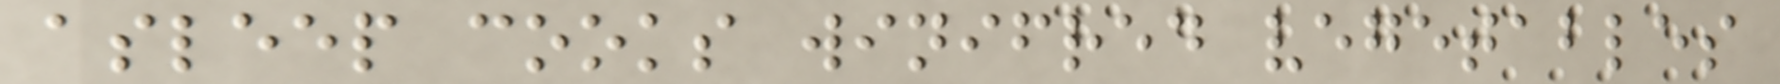asleep cooks winifred vegetables
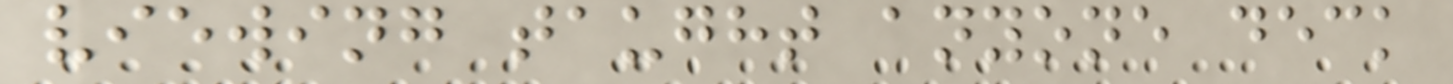viewing taught anyone deck
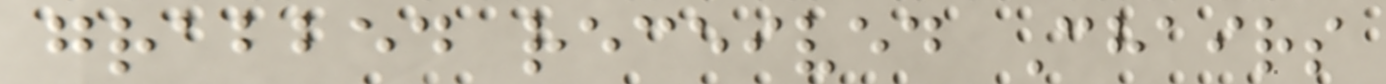grabbed received Chairs
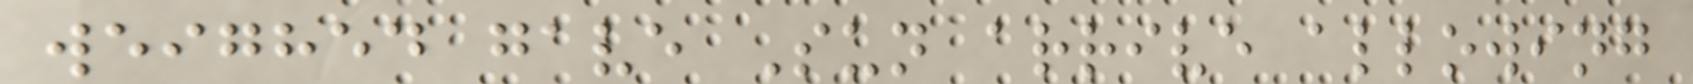weighed gave Sun arrive allowing
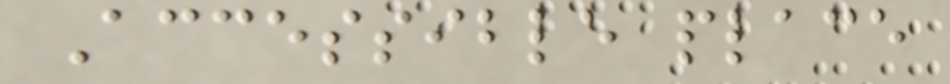Accessible place
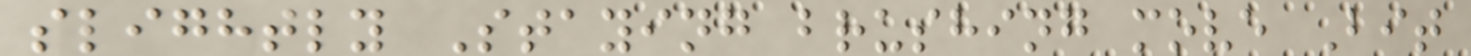slightly Staying brushing move Bit
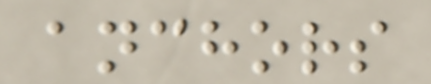anchors
